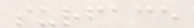surface
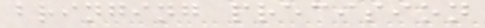bringing precision
